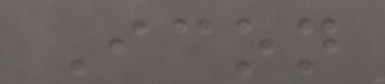Icon
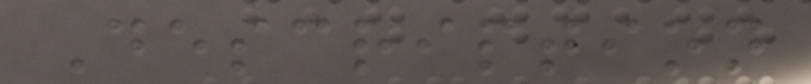Description
